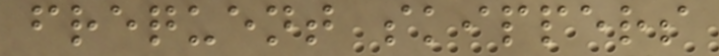frequent skippers
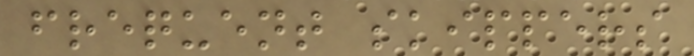frequent skippers
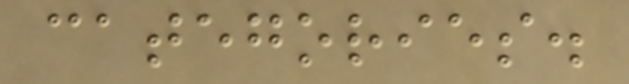categories.
